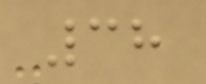38
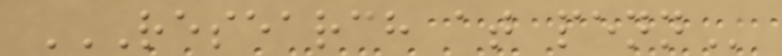RESEARCH AT PENN
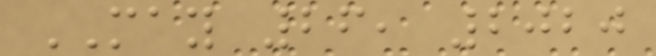MAY 26, 2020
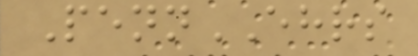PennEHRS
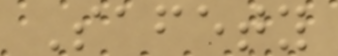Safety
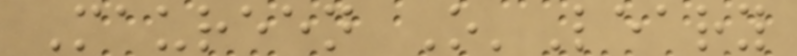Maureen O'Leary
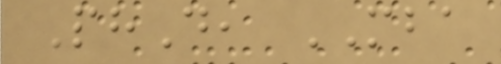PhD, MBA
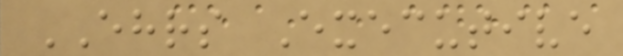EHRS Executive
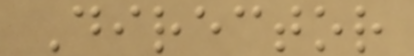Director
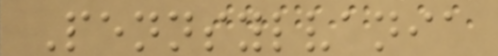Pennsylvania
